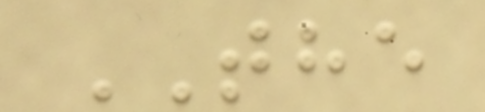THE
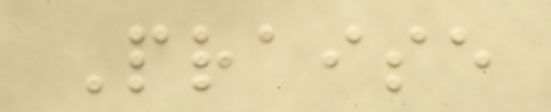Praise
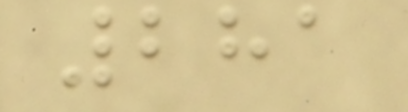281
